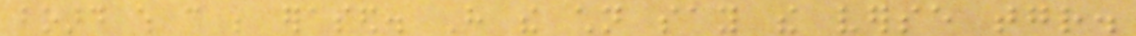board which can be erased. Have the children say the verse together.
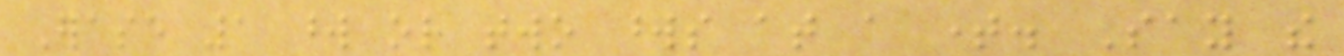Erase 1 word or two words at a time. Say the
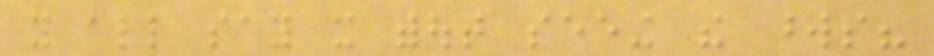you all say it without seeing the words?
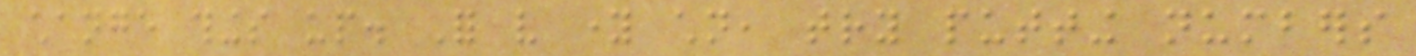change things up. For very young children, try putting numbers
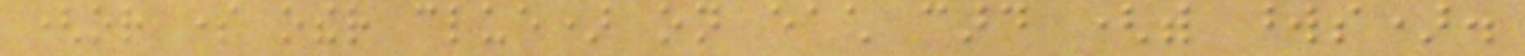(or some other clue) on each card (with words).
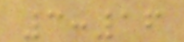3:16
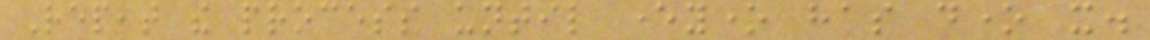Repeat the process until everyone has done it.
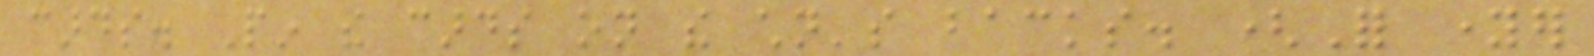cards. Pin the cards on the children's backs. (For younger
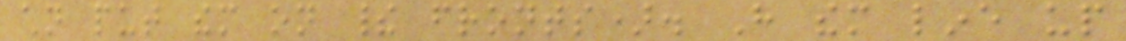children put them on their fronts). Have them line up
